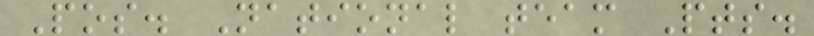Pos. National team Pts.
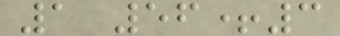1 56+3
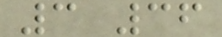3 36
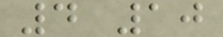4 10
